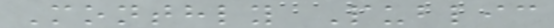Monthly Public
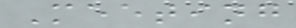Meeting
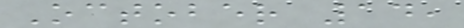October 14,
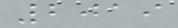2019
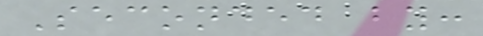Seconded by:
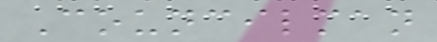Councilman
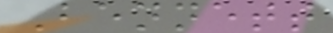Bennett
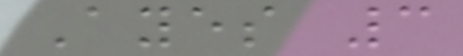Ayes 3
